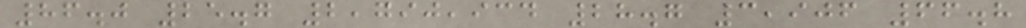86.0 25.7 2,790,934 28.7 3,906 66.8
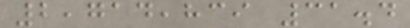2,714,839 31.4
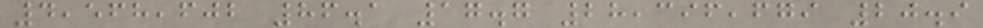4,568,602 86.1 17.7 28,396,679 20.9
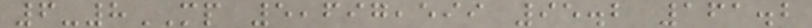6-8MP 5,697,599 95.2 161.2
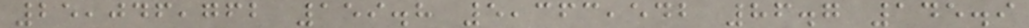25,046,762 159.8 5,363,542 86.7 145.9
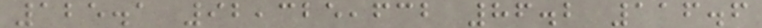125.1 92,325,632 86.2 116.6
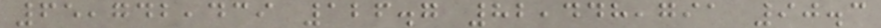65,742,439 126.7 82,448,791 90.3
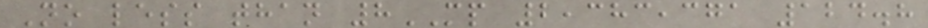No less than 8MP 2,383,371 124.8
